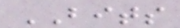BITS
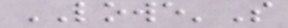LOWE'S
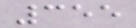355
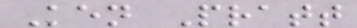Ken Pratt
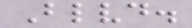Blvd.
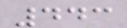443
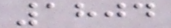1804
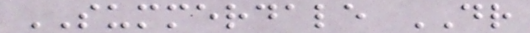SUMMERDALE DR
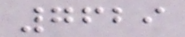7629
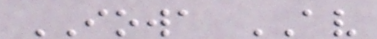IOWA AV
